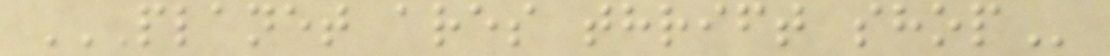PLANET ARES THRIFT SHOP
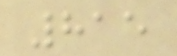815
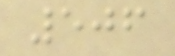506
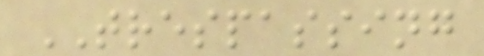TRESPASSING
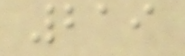219
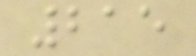215
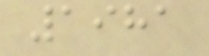1981
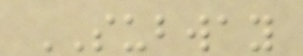SUBWAY
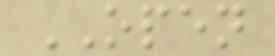OPEN
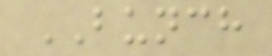BUNCH
